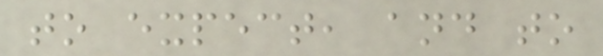to expect, and to
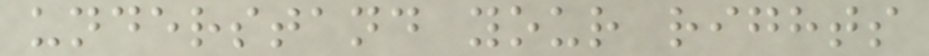understand your rights
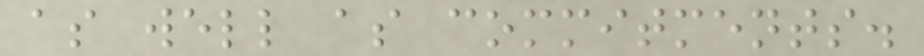as well as commitments.
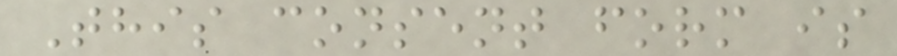This consent form is
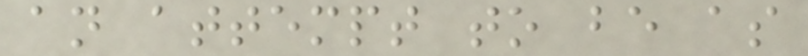an attempt to be as
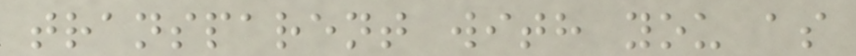transparent with you as
